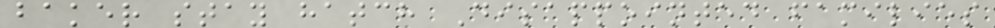baker stay hatch Disappointed families
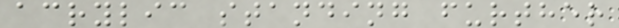acrylic standing further
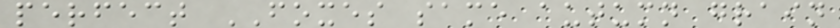perfect FOXES same autumn grain
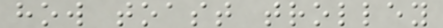how toast trolley
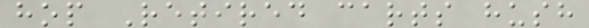hop Retired carts hush
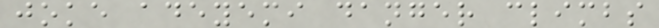joke adeyemi danger climbs
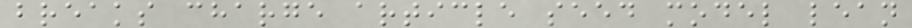breaks charge article seed model lean
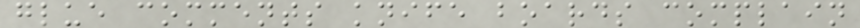glue comments knife boards complain
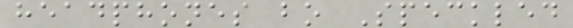headphones bo Speckled
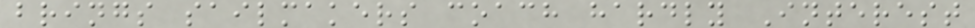brings sailmakers coach hardly Interest
